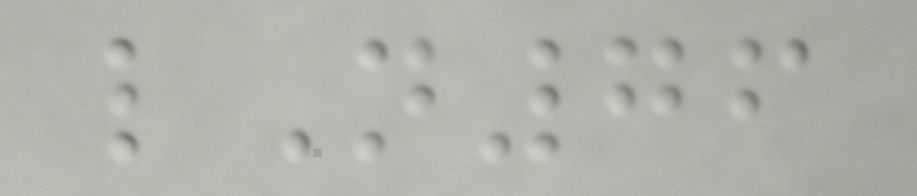lN76
